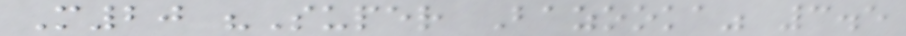M20 "Super Bazooka" 3.5
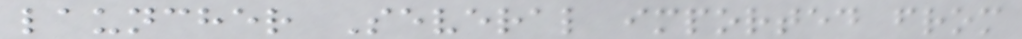launcher Several imported from
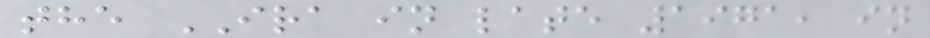the IRA in late 1971, in
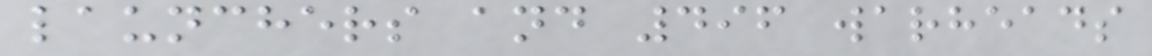launchers and 496 warheads
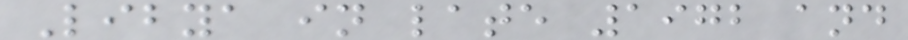Libya in late 1972 and
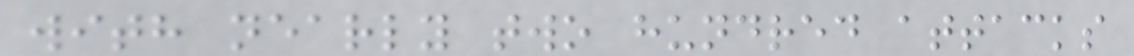with nearly two hundred attacks
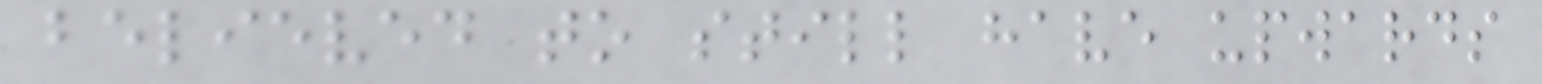believed to still have upwards
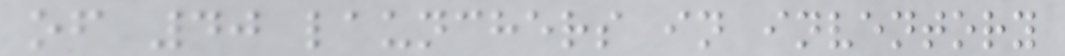of 40 launchers in inventory
